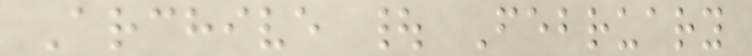Archive | February
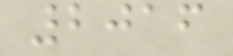2016
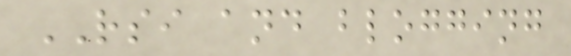RSI and blogging
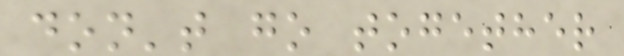don't go together
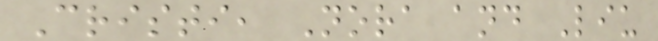Cristi, Nora and Liu
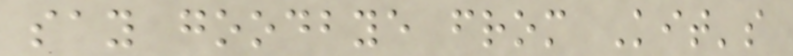say goodbye from Kit's
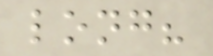long?
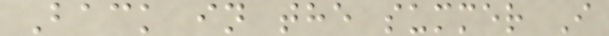Back in the summer I
